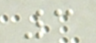3
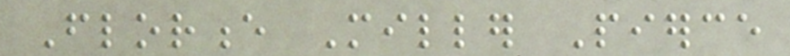Florence Miller Pierce
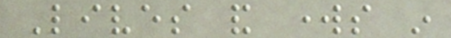Lives and works in
